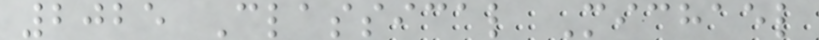2025 Classical Michael
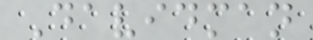Davidman
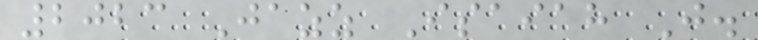2023 Jazz Isaiah J.
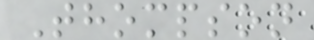Thompson
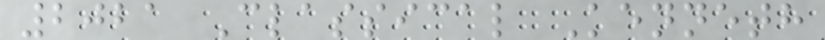2021 Classical Kenneth
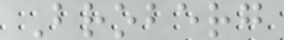Broberg
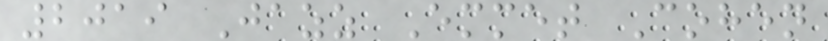2019 Jazz Emmet Cohen
